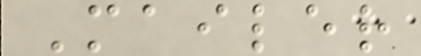Mailer
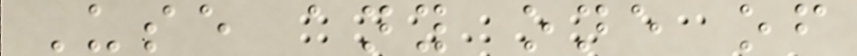Use any one of
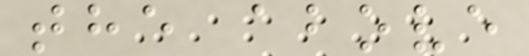the above
